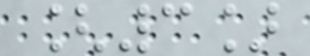[3]
